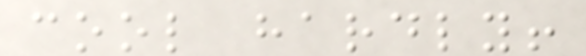cool hardly!
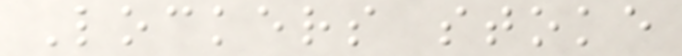Lockers stoke
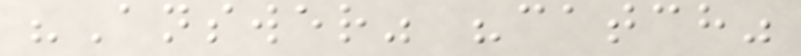"Answer" "catch"
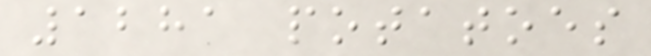1281 potatoes
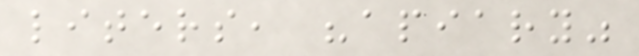liters, "apiary"
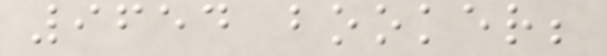9654 booker;
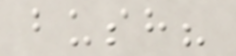bush?
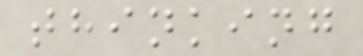thinking
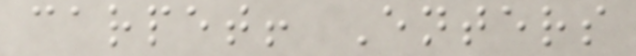carpet! Enters
